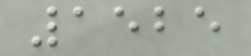1525
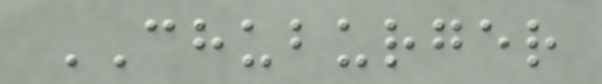CHUBURGER
